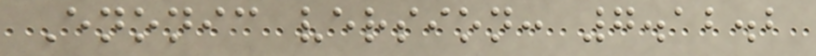Enonic version: 7.12.2
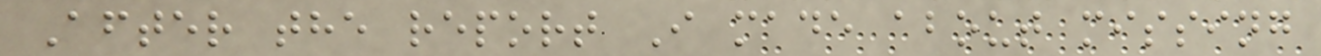After the report I made about missing
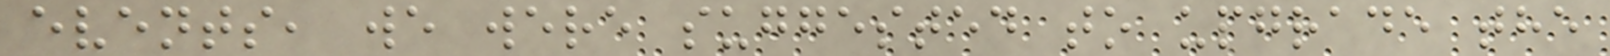events, we were suggested to upgrade the
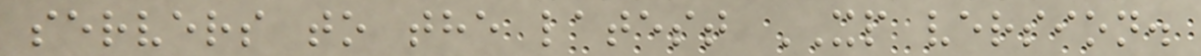servers to the latest XP version.
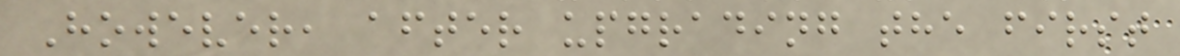However, after upgrading the first
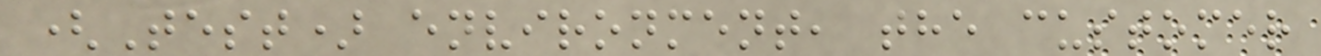(Test) environment, the customer
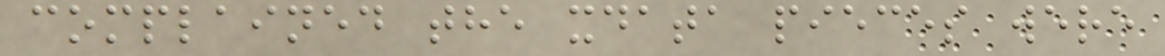complained the xdata pieces were
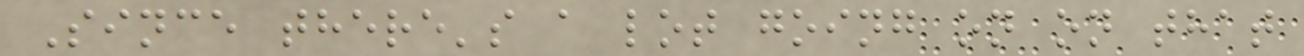Since there's a lot going on on that
